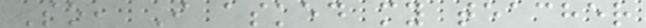So, I asked my teacher
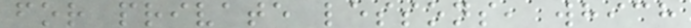for private lessons, which
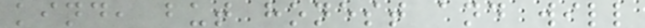kind, but honest and will
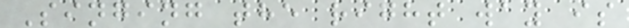Singing the right way is
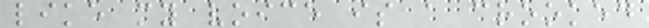like my voice is a crooked
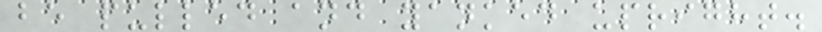be pulled and yanked upright.
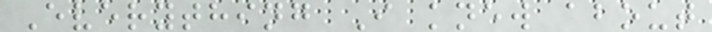Everything I knew about
